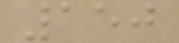150
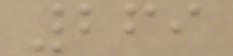269
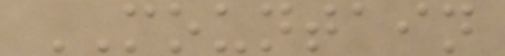MOUNTAIN
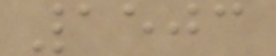1503
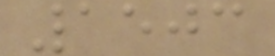1503
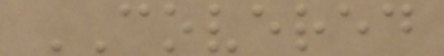COVERED
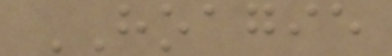HOAGIE
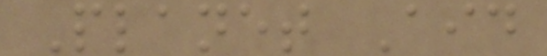Planet Aid
